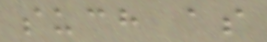such as
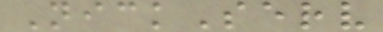NickServ
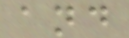and
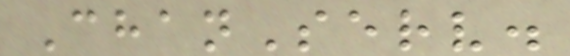ChanServ.
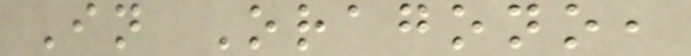In Oragono,
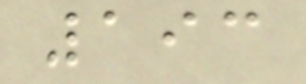193
